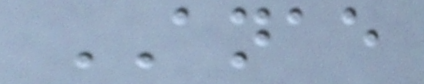ANAE
